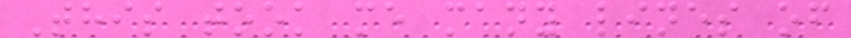This took me many lines of
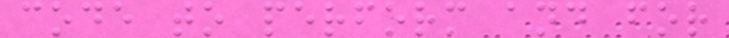code to perform and for
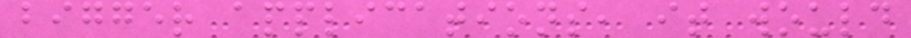bigger applications, it would
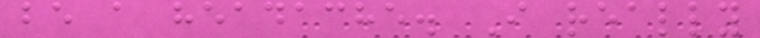be a headache. I really
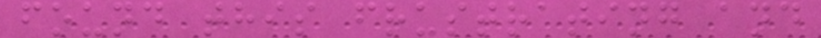found this frustrating and
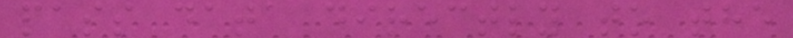pass data directly to the
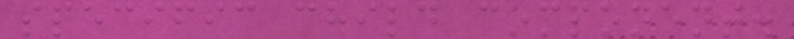specific child component.
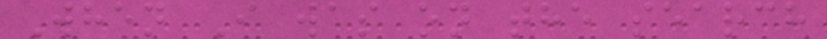When I was on the search
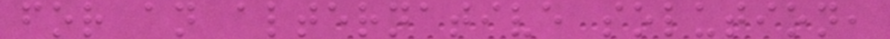for an alternative solution,
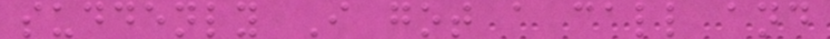suddenly I got a call and
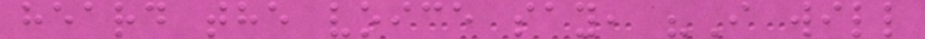heard the voice say, "I will
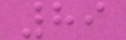89
